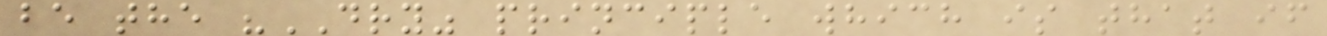be the "DRY" principle which is that if
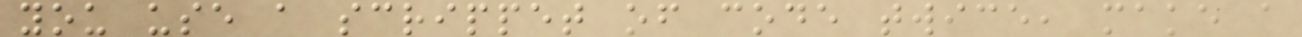you use a scrippet of code twice, make a
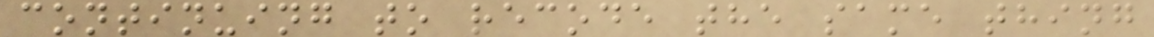continuing to recode the same thing
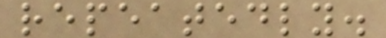repeatedly.
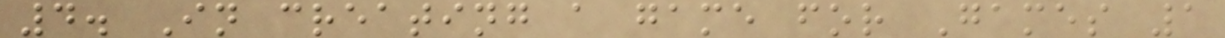4. In creating a game for Games 1
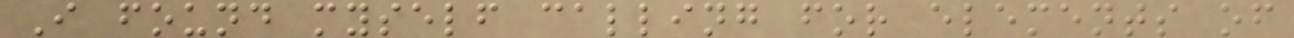I found myself calling for elements of
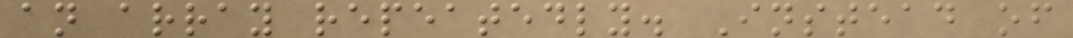an array repeatedly. Instead of
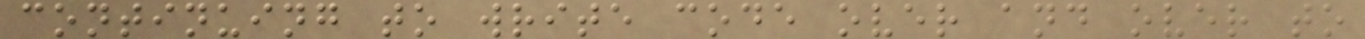continuing to write code over and over to
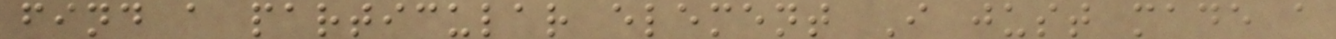find a particular element I just made a
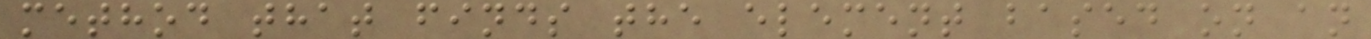method that finds the element based on an
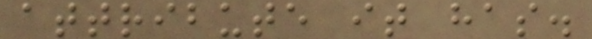attribute it has.
